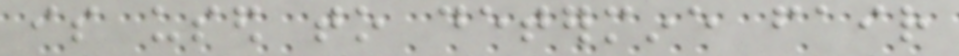is used to determine fair
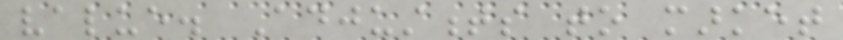value. Adjustments to market
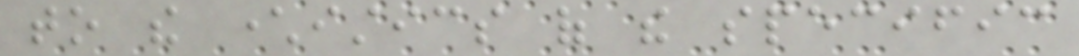to the characteristics of the specific
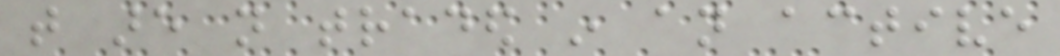that are not traded in an active
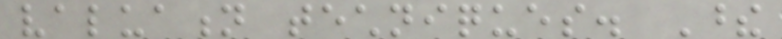valuation techniques. These
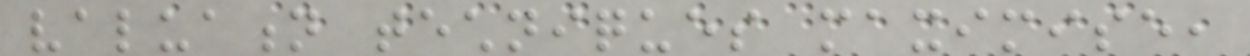valuation techniques maximise,
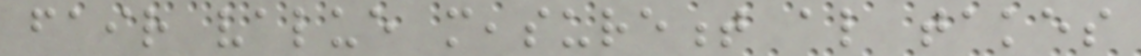fair value measurement also takes
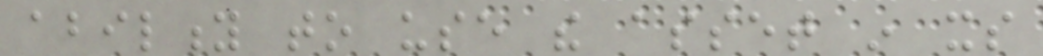ability to use the asset in its
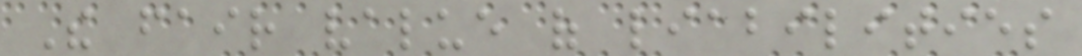The fair value of liabilities
